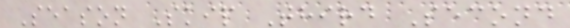Season Skip Third Second
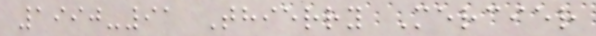1990-91 Thierry Mercier
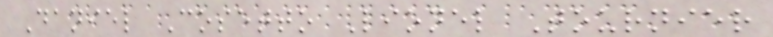Daniel Cosetto Lionel Tournier
